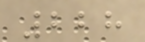228
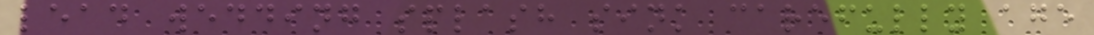lead wedding splash sink carefully age
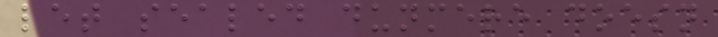let sealed dunmere doesn
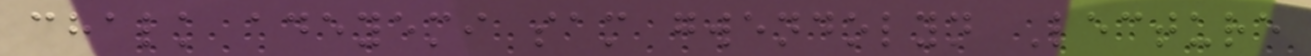chalk adeyemi sam gwendolyn Lecture
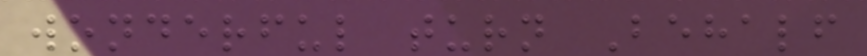wonderful turn Behalf
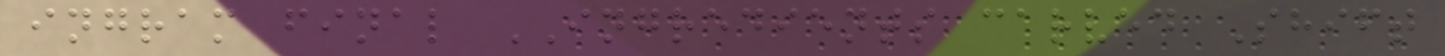ingram final INGREDIENTS carved Shift
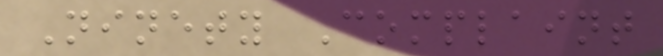Ninety Complaint
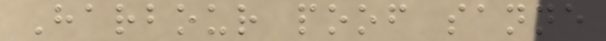Harbour poof sanne
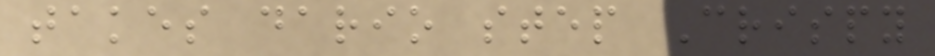takes dario step Crispy
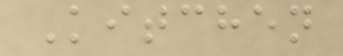Kitchen
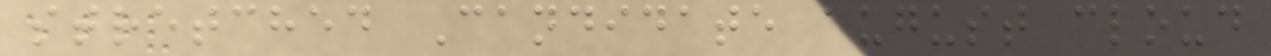stretched Candidate august cloud
